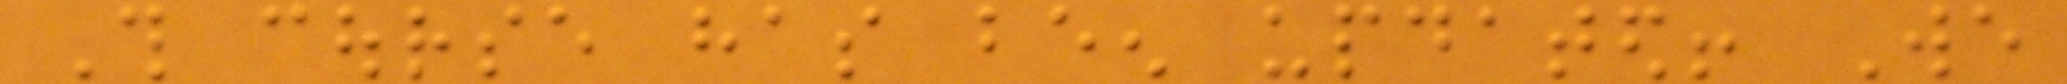This course has been updated! We
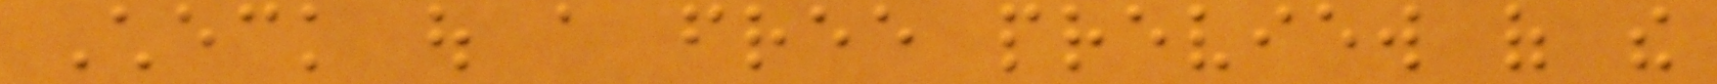Check out a free preview of the
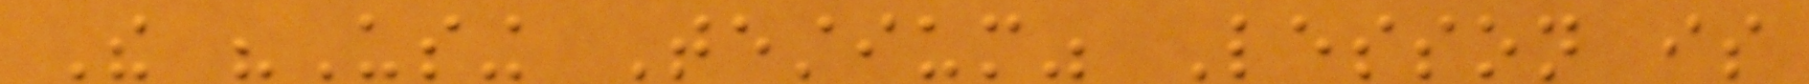The "Using Testium" Lesson is
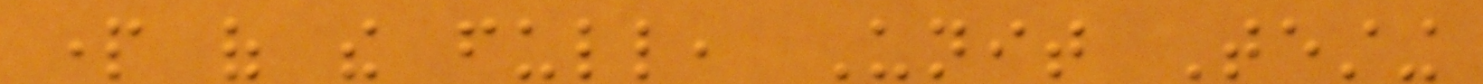part of the full, Unit Testing
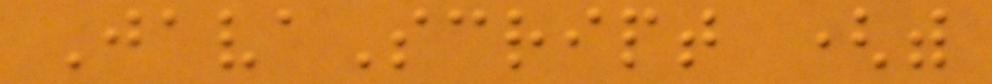JavaScript (with
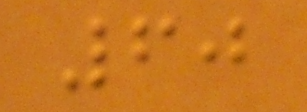60
